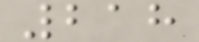218
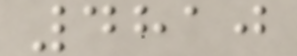4810
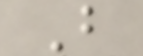B
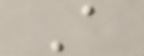A
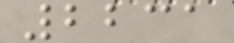2231
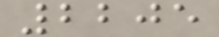2205
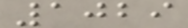1029
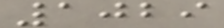1029
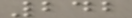242
